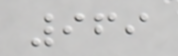969
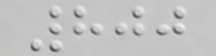800
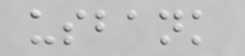usbank
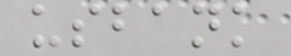usbank
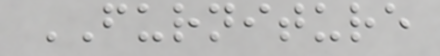FURNITURE
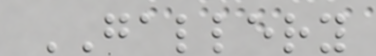GALLERY
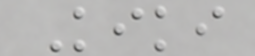Kiki
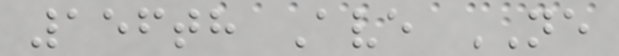156th Ave NE
